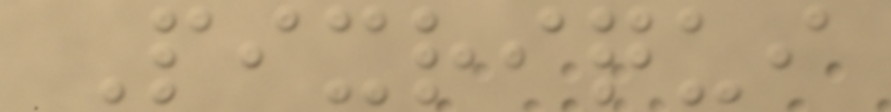Pixriqui
